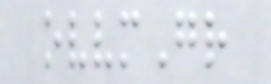ovvmGr
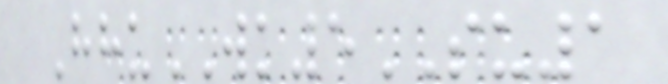HhuWK5SU1
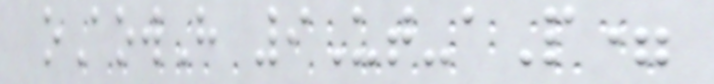oAowH 9Ut-aP=
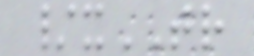/xTR
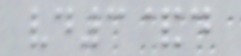vd3&d
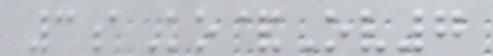3aKo&Ov7
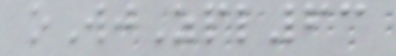oWjZpl63
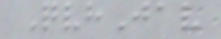QvhJav
